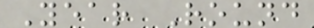Year Round
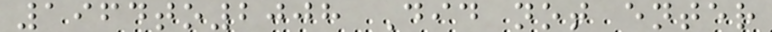1964to2008 Did not enter
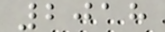2018
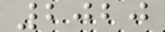2020
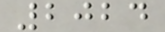2024
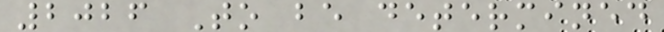2026 To be determined
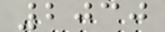2030
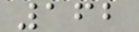162
